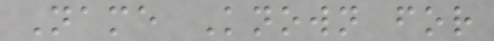Name Known for
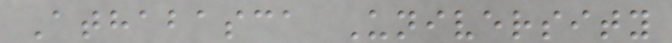Athabasca University
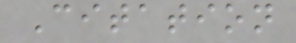Citation
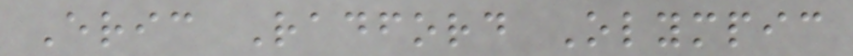Eric Radford Olympic
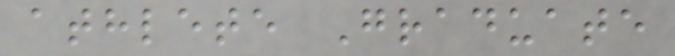athlete Graduate
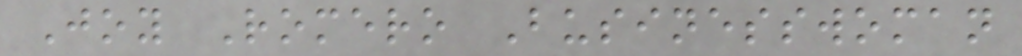Joy Romero Businesswoman
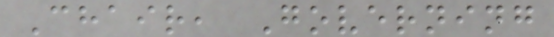Chair, Governing
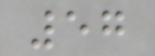57
